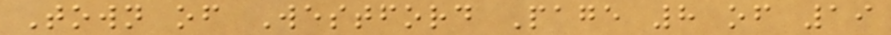Town of Westford Page 8 of 19
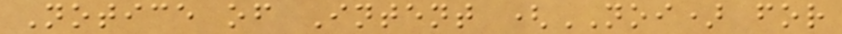Notice of Intent (NOI) for
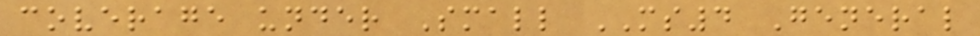coverage under Small MS4 General
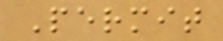Permit
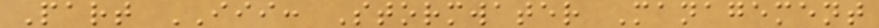Part III: Stormwater Management
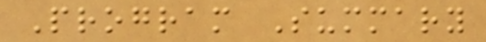Program Summary
